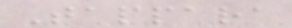Tappara
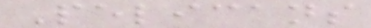Pelicans
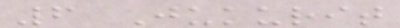6 Jukurit
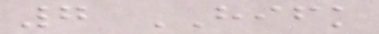7 HIFK
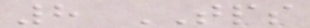8 TPS
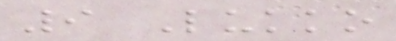9 Lukko
